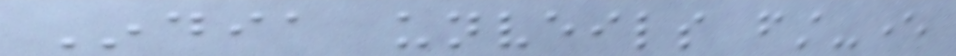India unveils first-ever
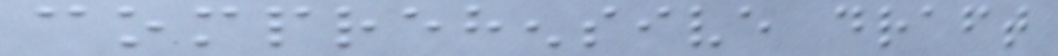comprehensive draft
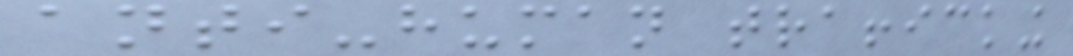anti-human trafficking
